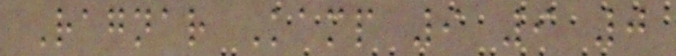Ragnar Kamp 9 9 0
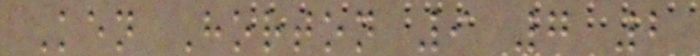Ken Horton 9 7 2
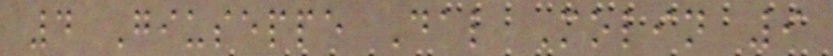4 Giuseppe Dal Molin 9
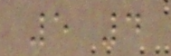5 4
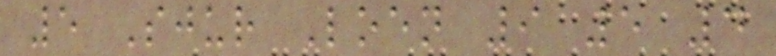5 Sjur Loen 9 5 4
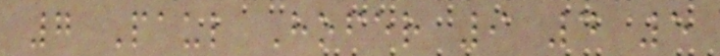7 Paul Hofer 9 4 5
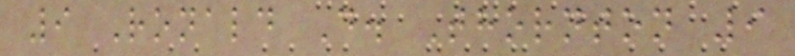9 Ronald D. Thornton 9
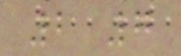2 7
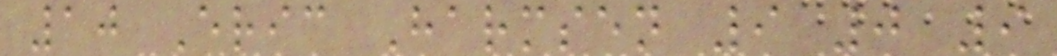10 Eric Harmsen 9 0 9
